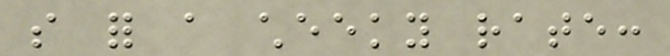so for a cheeky rate:
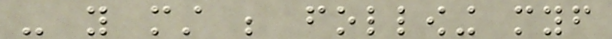- you must be following myself
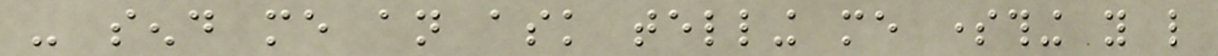- send me an ask telling me something you like
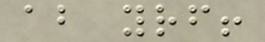about yourself!
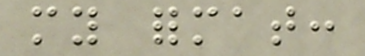my format:
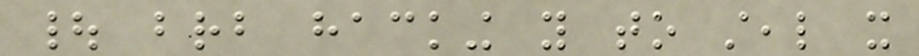| brb hacking you to steal it
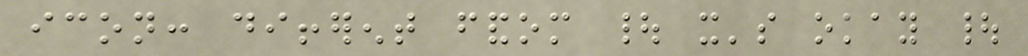icon: different fandom | it's okay |
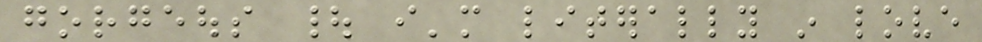gorgeous | i'm literally in love
